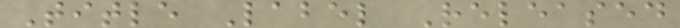Title Label Released
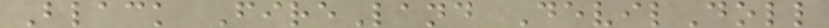Black FireLand DevilDoll
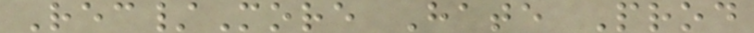Rec/More Hate Prod
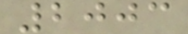2003
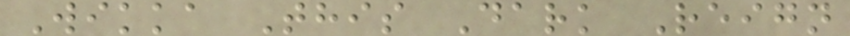Wikka This Dark Reign
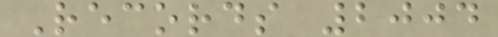Records 2004
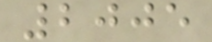2005
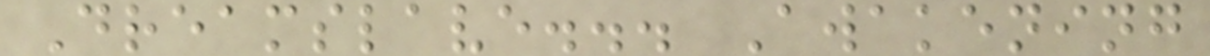Dreamslave... Awakening
